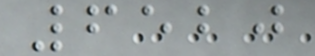6520
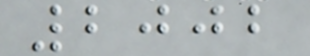2002
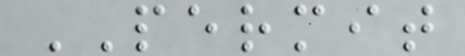PERMIT
